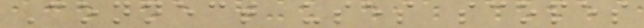Connect uses scopes
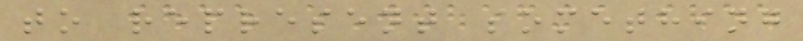to represent something
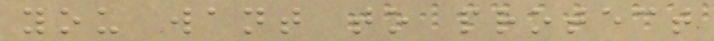you want to protect
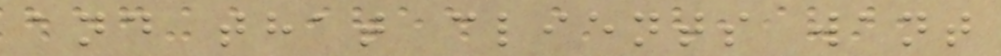and that clients want
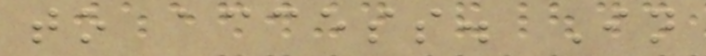to access. In
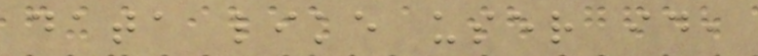data like user id,
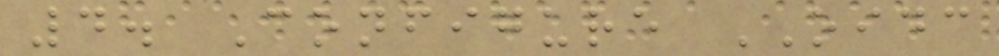4. Configure OIDC
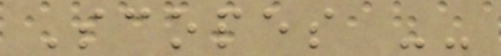Scopes --
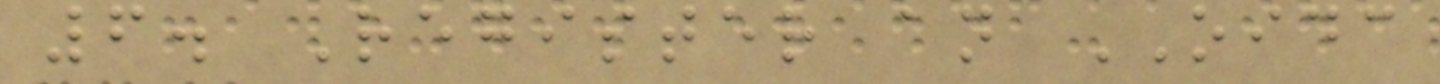6. Register an OIDC
